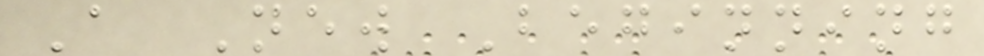A New Beginning
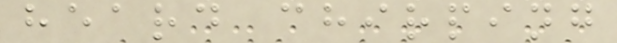heard chirping
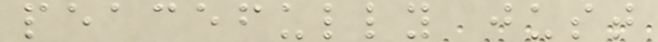peacefully just
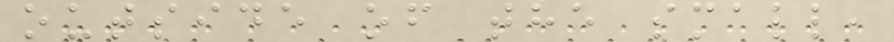outside of the small,
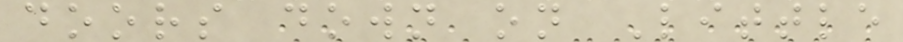doors down on Little
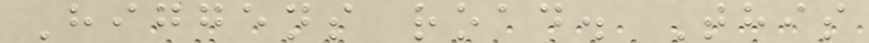Higgens road. This
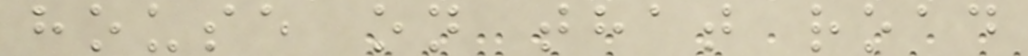house on that road
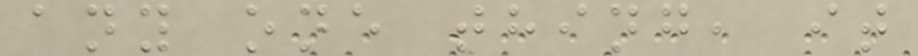any one thing, it
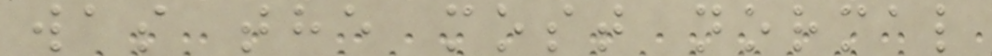was the most normal
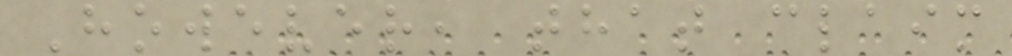However, that claim
